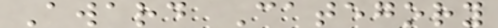Award Category
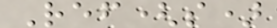Ref(s)
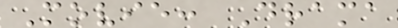Movie: Drama
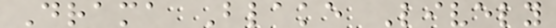Drama Blake Lively
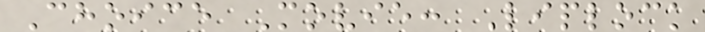Choice Movie: Liplock
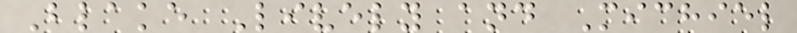Blake Lively and Michiel
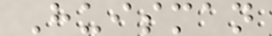Huisman
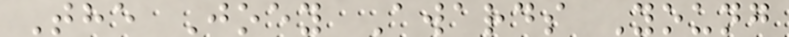The Joey Awards Young
